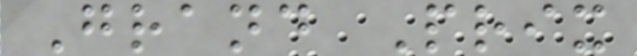Grand Prix
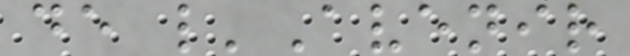de l'Avenir
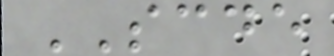SCDE
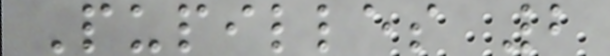Pupilles 2
